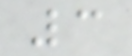3
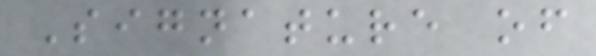Signature of
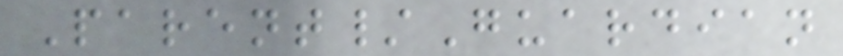Parent/Guardian
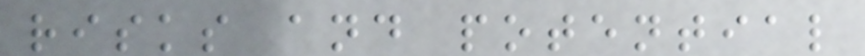risks and potential
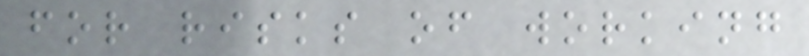for risks of working
